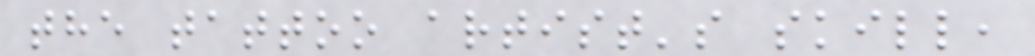the tattoo artist's skill,
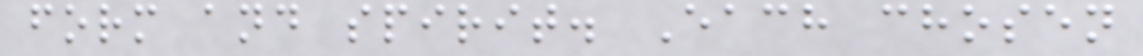form and spirit. Each chosen
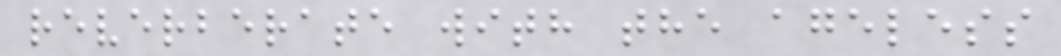reverberate with the ageless
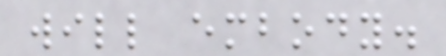will embody.
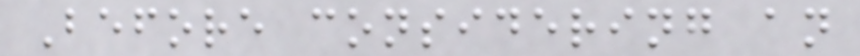Before considering an
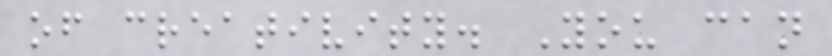of creativity. You can
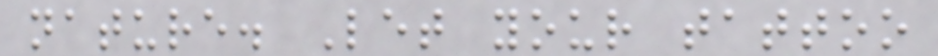nature. Let your tattoo
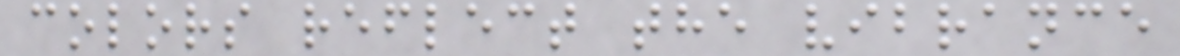colors reflect the vibrance
